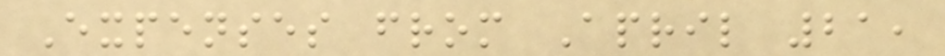Expenses from April 21,
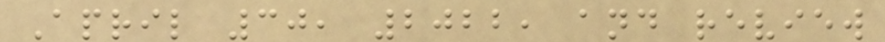April 30, 2022, and review
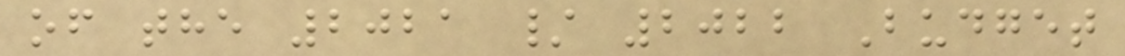of the 2021 / 2022 Budget
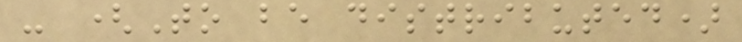- (To be distributed)
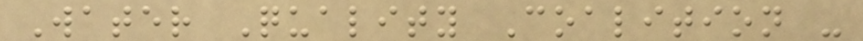Water Quality Coalition -
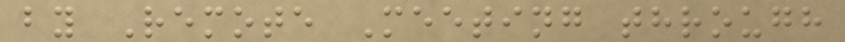by Remote Meeting through
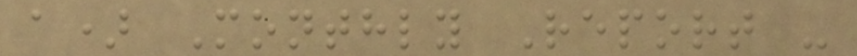a) Monthly Report -
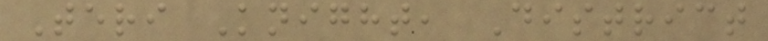Teri Knight, District
